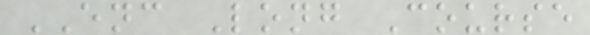ENC Long Course
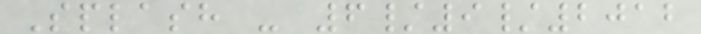Splash - 6/9/2012
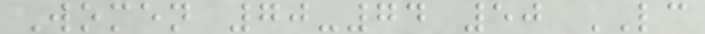Women 70-74 50 LC
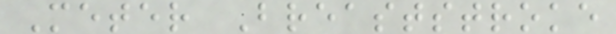Meter Breaststroke
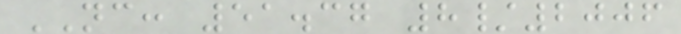NC: 51.37 8/2006
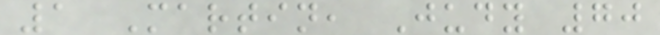1 Martin, Judy 70
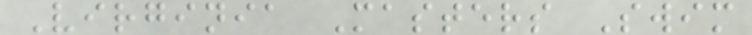Virginia Masters Swim
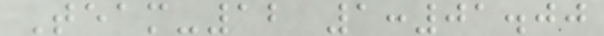Team-12 1:01.00
